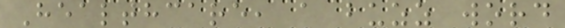Healthcare, a buzz word
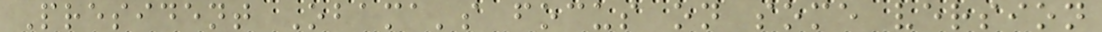President Obama's focus on some version
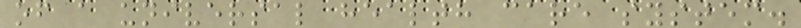of a universal health care system.
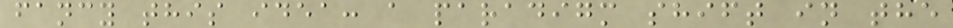fancy this idea: a paradigm shift in the
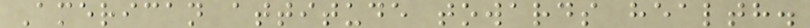American attitude towards health.
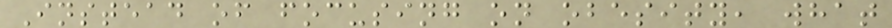Instead of focusing on obesity, what
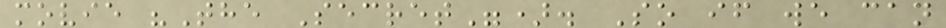movie "The Secret"). So if we can
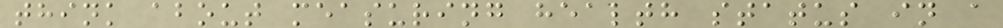think about measuring health status in a
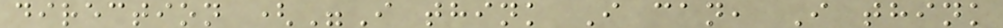direction ("I think I can, I think
